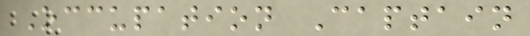Occupation Captain
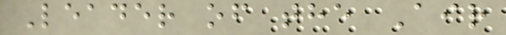Leader of the Air
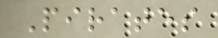Pirates
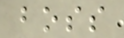boss
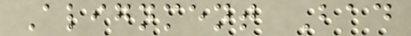Alignment Bad
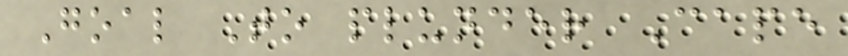Goal To plunder Cape
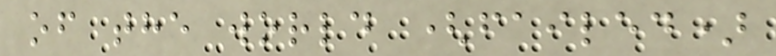of the world (failed)
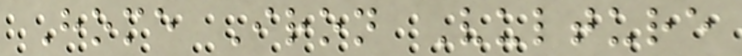Home Iron Vulture
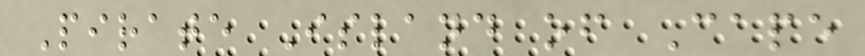Pirate Island of Cape
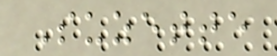Suzette
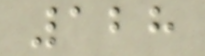128
